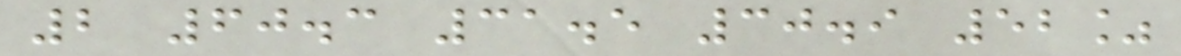2 60.3 31.5 30.9 52%
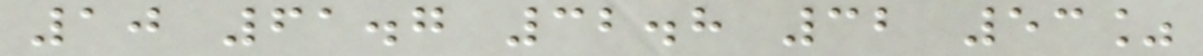10 61.7 32.8 32 53%
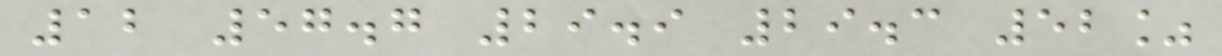12 57.7 29.9 29.3 52%
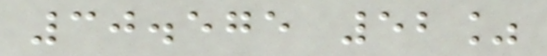30.575 52%
